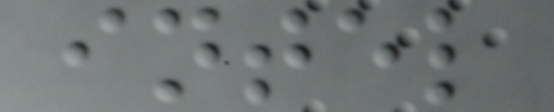intel
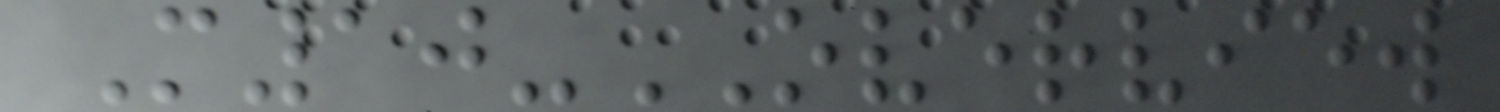M10-OVERVIEW
